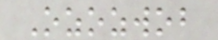Ozozwob
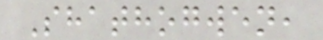Shathogwen,
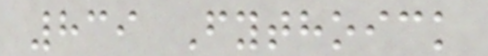839 Fythoick
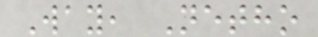Way, Netho
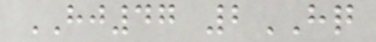HJ47 2HQ
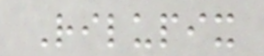Rilupix
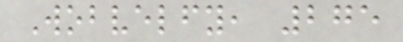Wobvelfy, 275
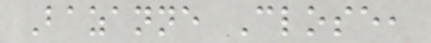Bazanne Close,
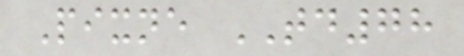Pixne TD78
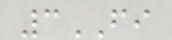3FI
